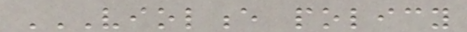VIOLENCE POLICY
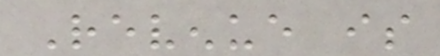Revenue is
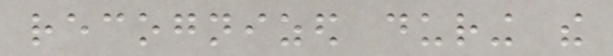recognized during the
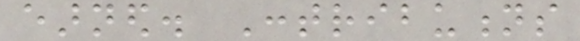earned. Contributions
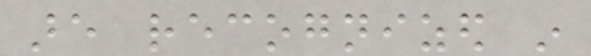are recognized in
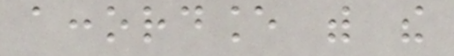accordance with the
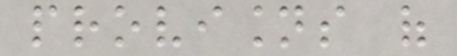provisions of
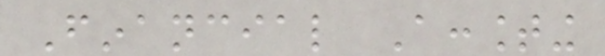Financial Accounting
